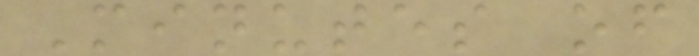Minutes of
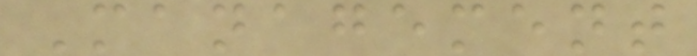Management
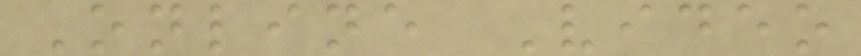Online Video
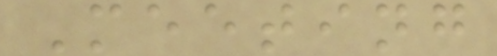Meeting
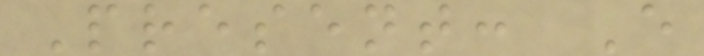Present: E
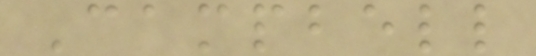Campbell
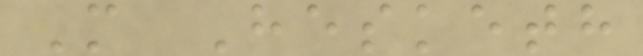M Hesketh
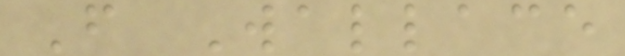F Wallace
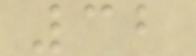32
